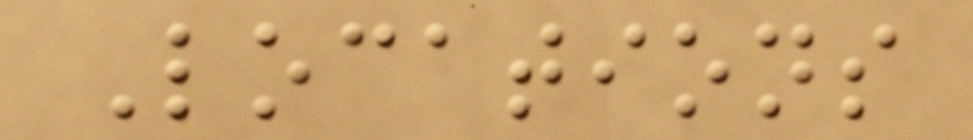Locations
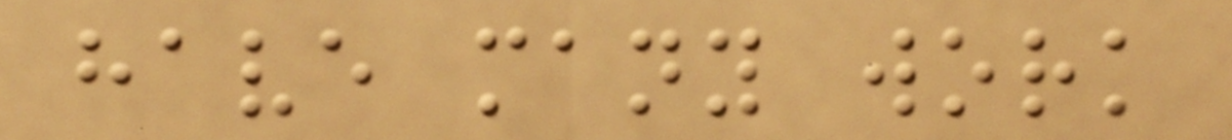have many work
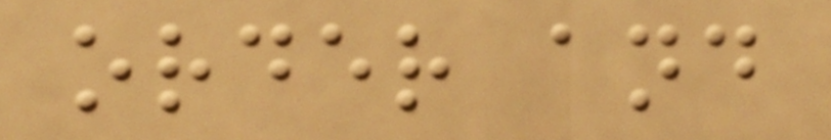order and
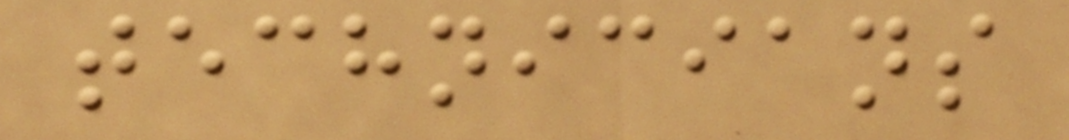technicians
